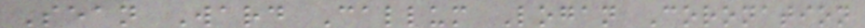Sean Ward Callum Logan Coronation
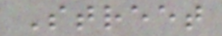Street
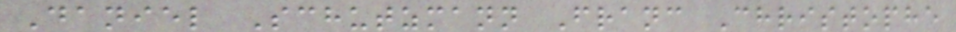Daniel Schutzmann Franc Christophe
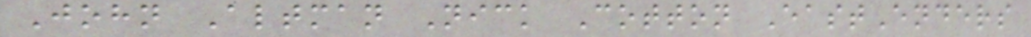John Altman Nick Cotton EastEnders
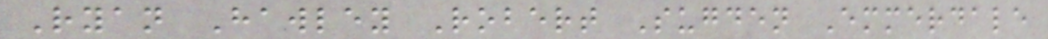Ryan Hawley Robert Sugden Emmerdale
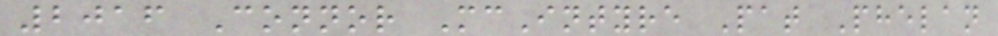2016 Connor McIntyre Pat Phelan
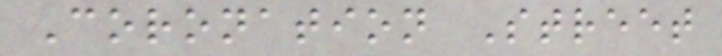Coronation Street
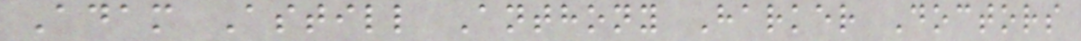Adam Astill Anthony Harker Doctors
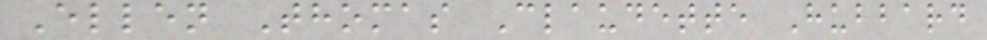Ellen Thomas Claudette Hubbard
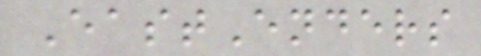EastEnders
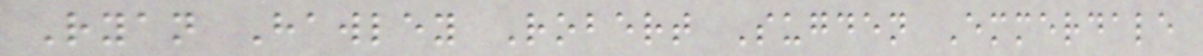Ryan Hawley Robert Sugden Emmerdale
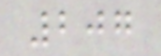207
